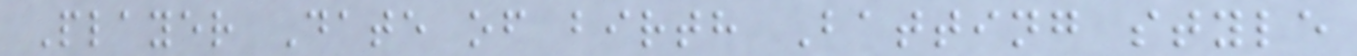Player Date of birth Batting style
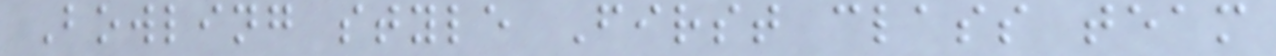Bowling style First class team
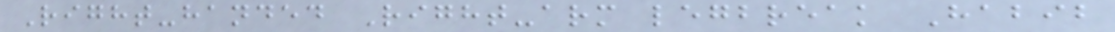Right-handed Right-arm legbreak Habib
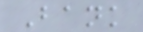Bank
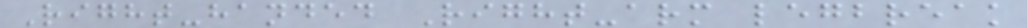Right-handed Right-arm legbreak
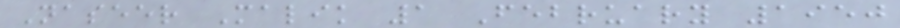Naseer Malik 1 February 1950
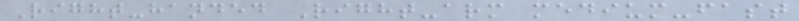Right-handed Right-arm medium-fast
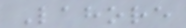Lahore
